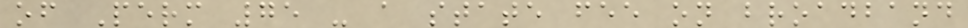of Perm 75 - a state fee on broadband
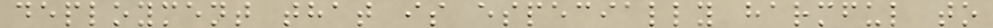deployment that is especially harmful to
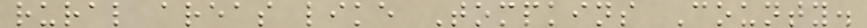rural areas like Tompkins County.
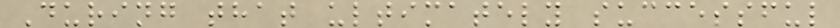During that ultimately successful
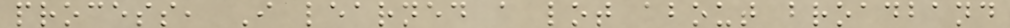process, I learned a lot about broadband
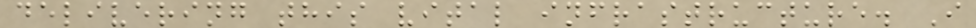delivering this vital infrastructure. I
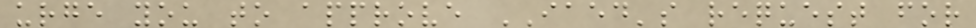urge you to approve IAED's request for
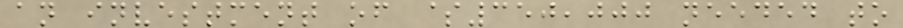an investment of $350,000 needed to
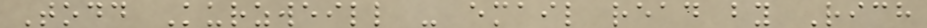Todd Kurzweill - email read by Rich
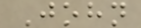John
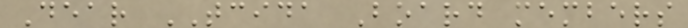Dear TCIDA Board members
